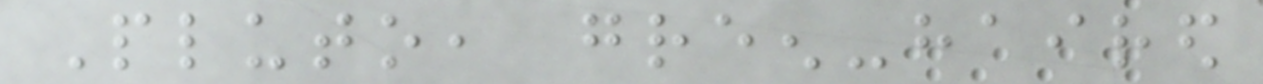Pluto, green-haired
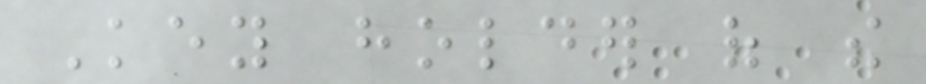Key holder of the
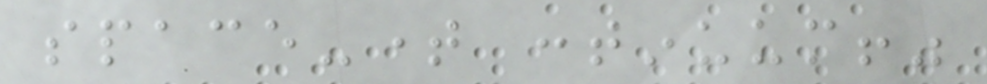space-time continuum!"
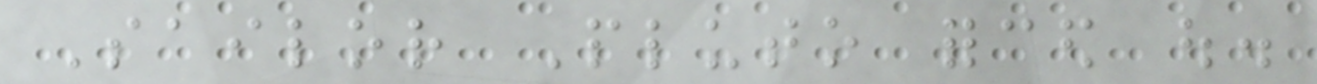Sailor Pluto forced out.
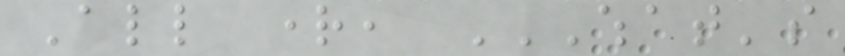All right, WHAT'S
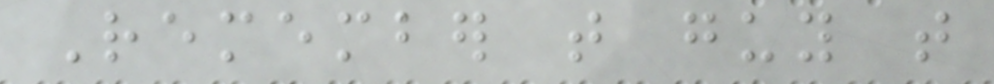Remember that guy that
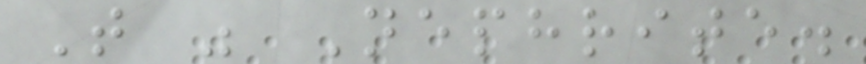That was Nephrite.
